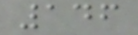146
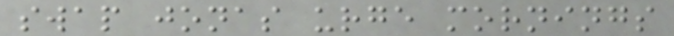swap jonas urge mornings
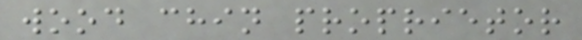wood chin proprietor
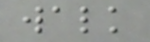walk
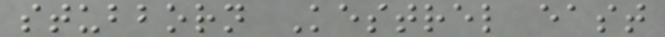stubborn Kestrel east
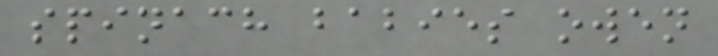spinach babies owen
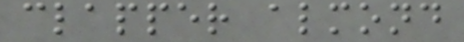clapper almond
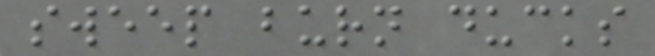sweep burn ducks
